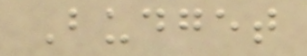Budget
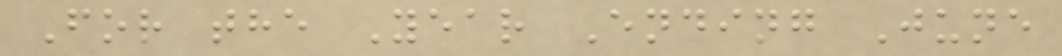For the Year Ending June
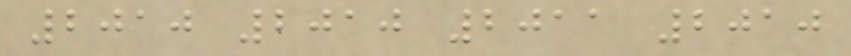2010 2010 2011 2010
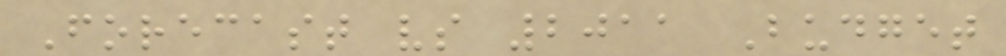Forecast vs 2011 Budget
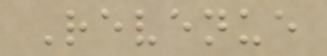Revenue
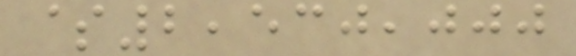$2,530,000
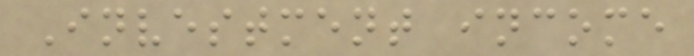Investment income
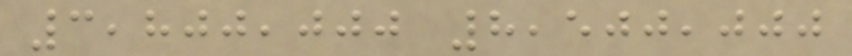3,800,000 8,500,000
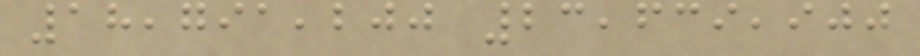18,791,200 23,639,900
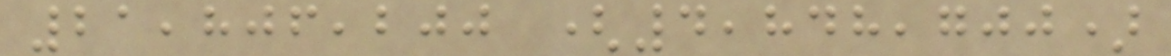21,806,200 (4,848,700)
